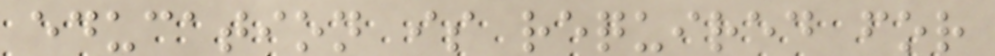education is required for
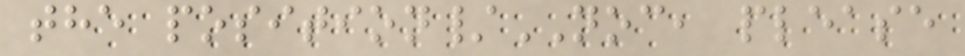the position/NOC, please
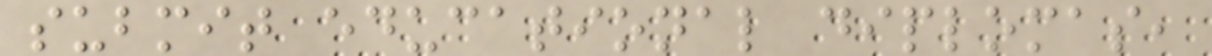submit educational diplomas,
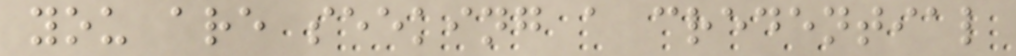you are seeking a credential
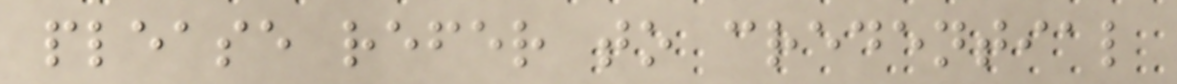please refer to credential
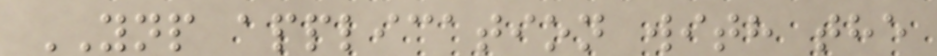YNP application with the
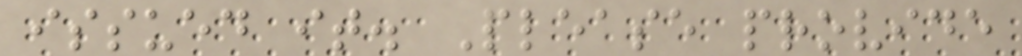issued it. Please provide
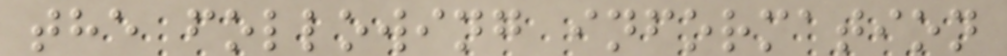the following information
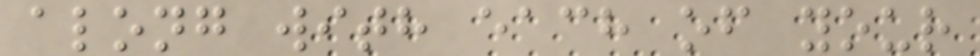along with each of your
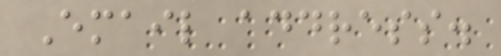Email address.
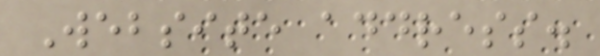Website address.
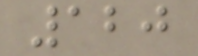120
